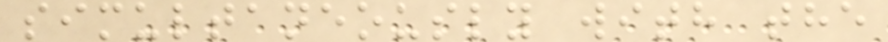simultaneously with the
